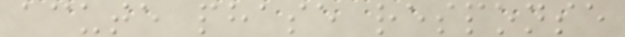acute phase response
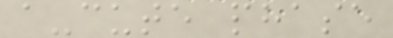a-cute phase
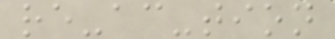re-ac-tion
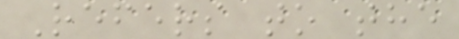Refers to the
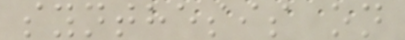synthesis on
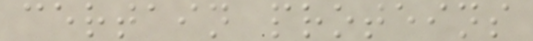certain proteins
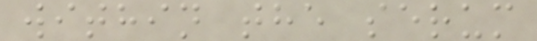within the serum
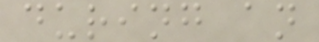during an
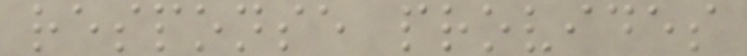response provides
